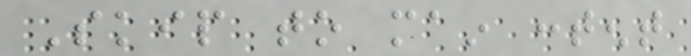Skip to main content
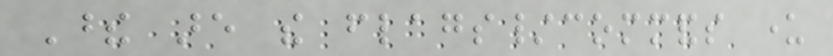These are the flags/commands under
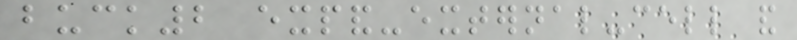buck2 expand-external-cell and
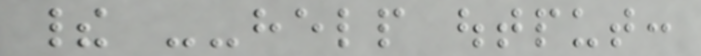their --help output:
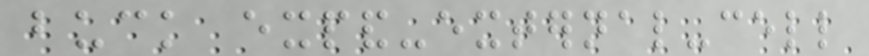buck expand-external-cell
